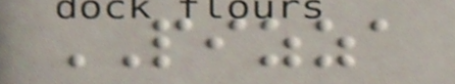PIZZA
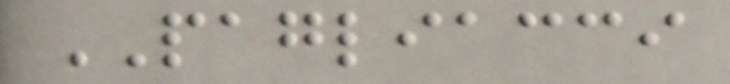PAGLIACCI
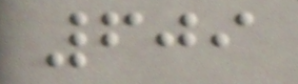609
